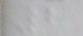2
